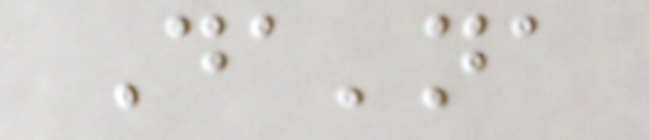Da'na
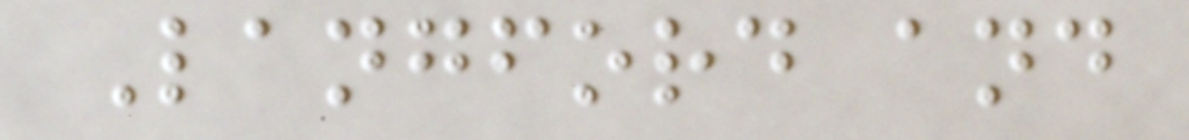Langford and
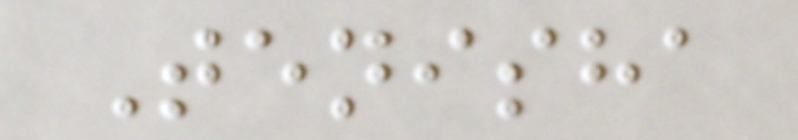Tenisha
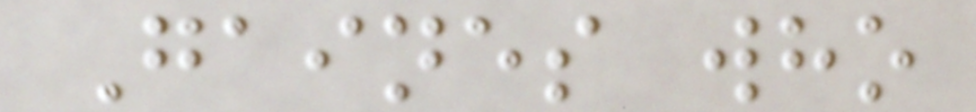Gaines who
